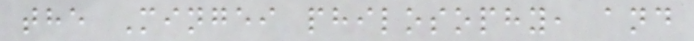the Mingei philosophy, and
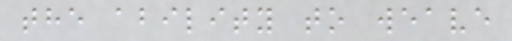the ability to weave
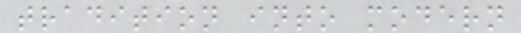tradition into modern
